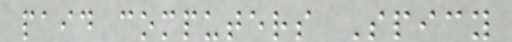paid computers Spicy
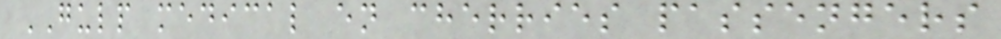GULP medical en cherries passengers
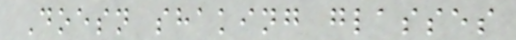Doesn shaking glasses
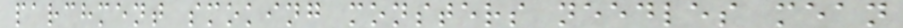parchment smoking monsters needles mean
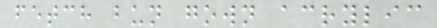fetch bun gown acrylic
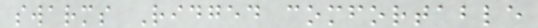swarms Ridged comfortable
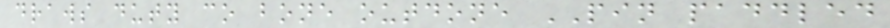draws duty co bone outdone PIN paddled
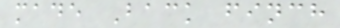made Back finch
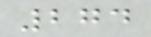274
